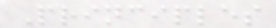Principles
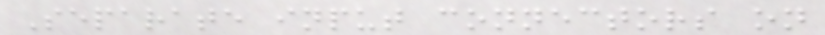Separate input connectors on
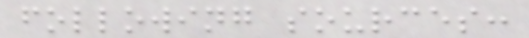following sources:
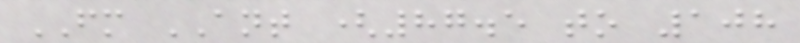FM ANT (87.5 to 108
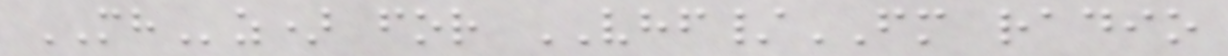MHz) for VHF/FM radio
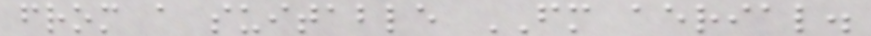from a suitable FM aerial.
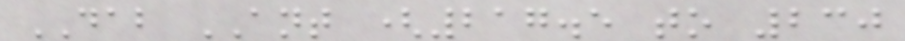DAB ANT (217.5 to 230
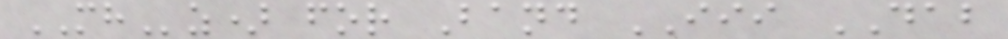MHz) for Band III DAB
